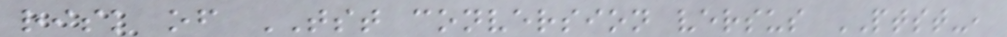risk of TST conversion versus PTST-,
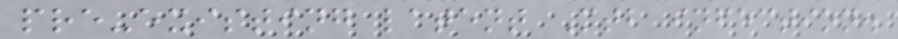pre-existing latent Mtb infection.
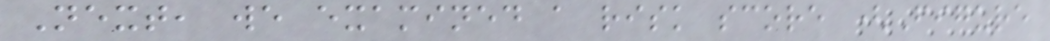Next, we examined a risk score (Figure
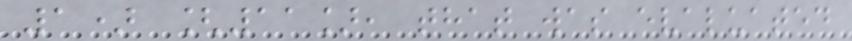1) [11], that was evaluated
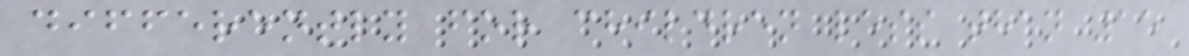differently for children less than 15
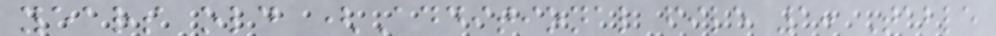years old (Additional file 1: Table
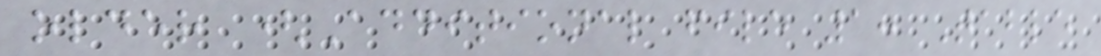older (Additional file 1: Table
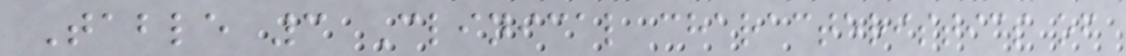Table 3 Clinical characteristics of
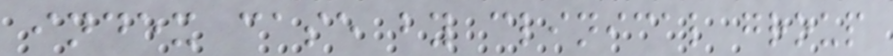index case by clinical group
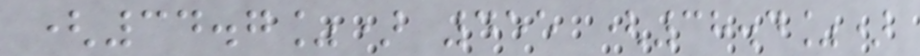(34.7%) 455 (38.4%)
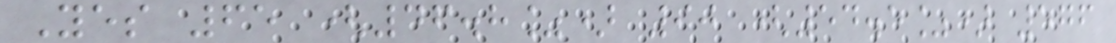Yes 65 (46.8%) 90 (54.5%) 576
